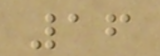16
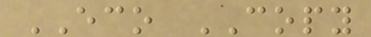ECO COPY
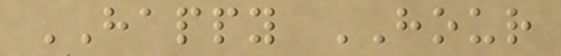HAPPY HOUR
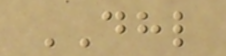DHL
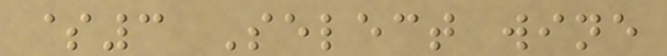$3 Select wine
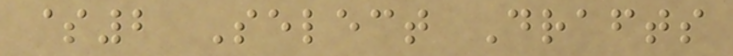$2 Select Drafts
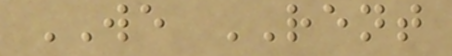WE RENT
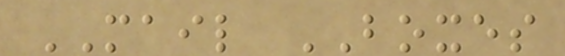MAIL BOXES
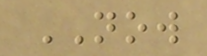NOW
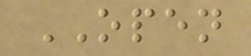OPEN
